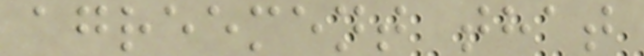agreement that
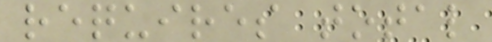requires total
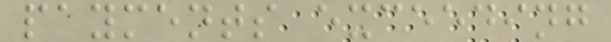payments exceeding
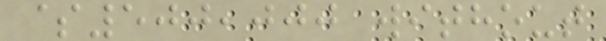$500,000 without
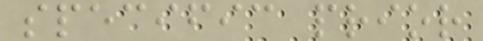specific prior
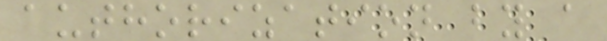authorization by a
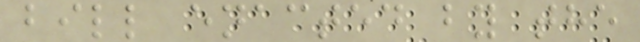bill enacted by the
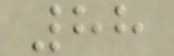88
